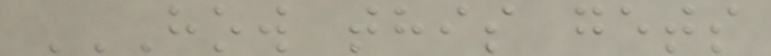HOW THIS GETS
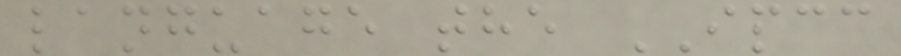language the IPCC
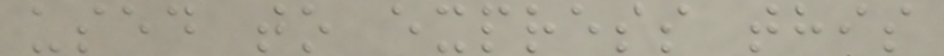used to express this
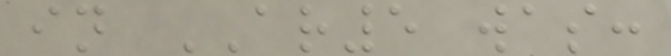in AR5 was:
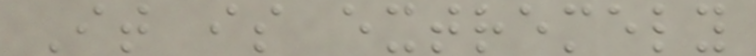It is extremely
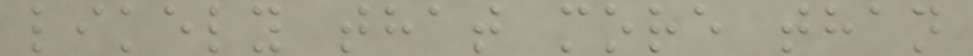likely that more than
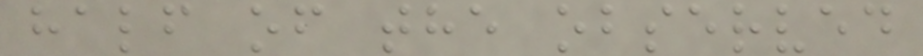half of the observed
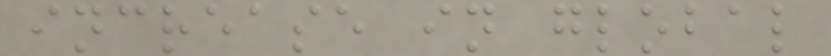increase in global
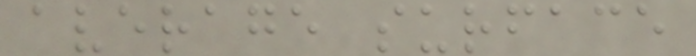average surface
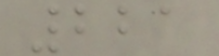221
